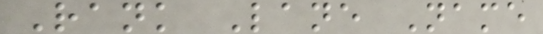Rank Lane Name
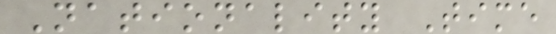Nationality Time
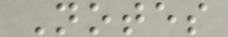Notes
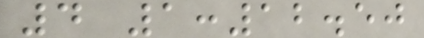4 1:12.50
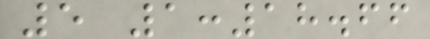5 1:18.66
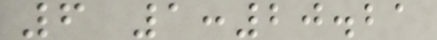6 1:20.21
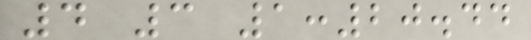4 3 1:20.44
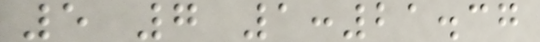5 7 1:21.37
